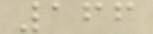166
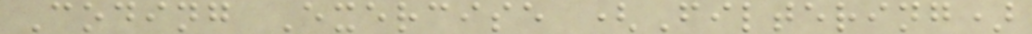Coding Exercise (Filtering)
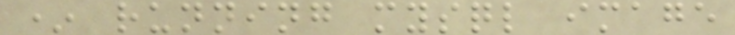* running mysql image
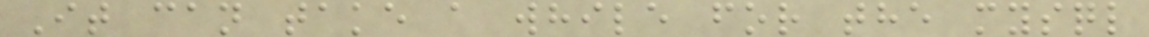It can take a while for the mysql
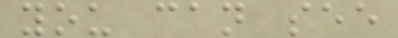you can see
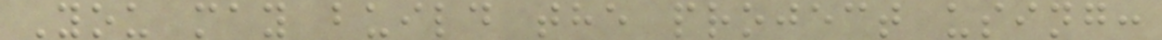You may build the project using:
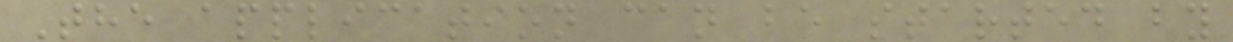The application can be started by
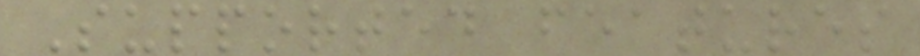Supported features
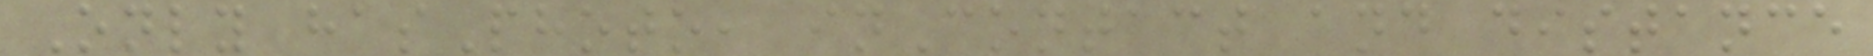Only hasPhoto, inContact and distance
